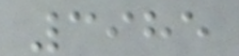3985
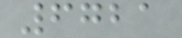6721
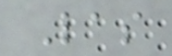Las
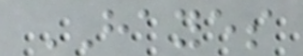HAYES
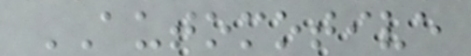AUTOMOTIVE
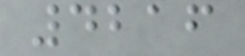4216
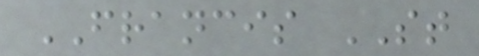FRANCIS ST
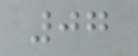07
